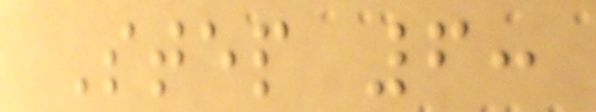Step 6:
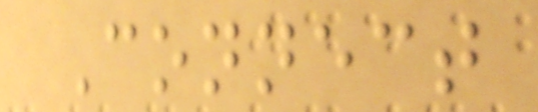Connect
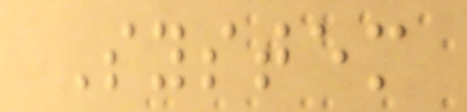System
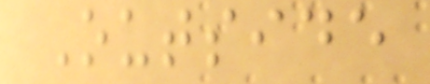Outside
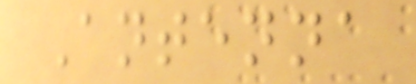Antenna
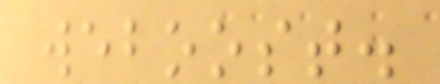weboost.
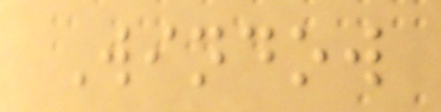Window
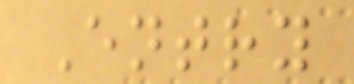Entry
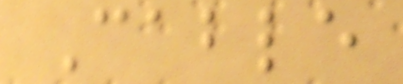Cable
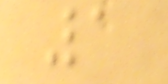1
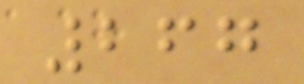267
